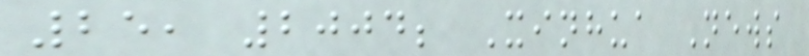25, 2004; Xinhua News
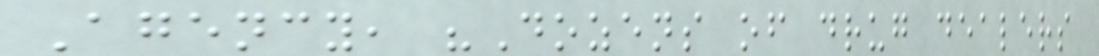Agency, "Dozens of drug dealers
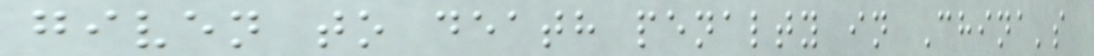given to death penalty in China's
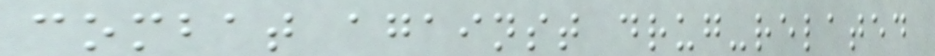combat against drug-related
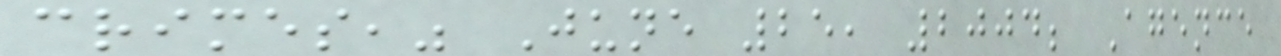crimes," June 25, 2004; Agence
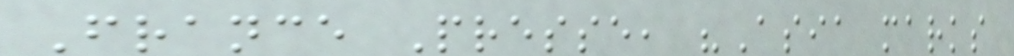France Presse, "Asia marks
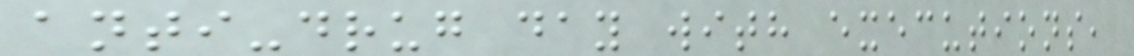anti-drug day with executions,
